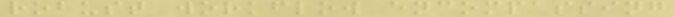robust workflow encompassing
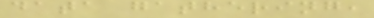data gathering,
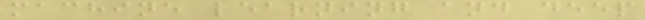machine learning and deep
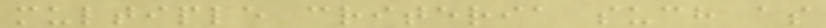multiple criteria such as
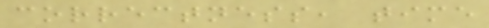correctness, time
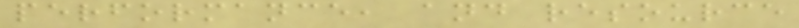performance, and resource
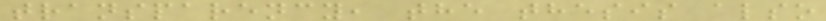transparency, the thesis also
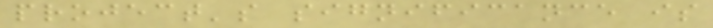project's significance is
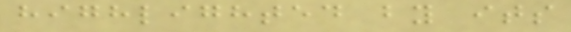highlighted by its
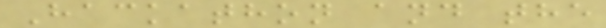Hackathon and the
